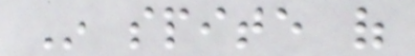In spite of
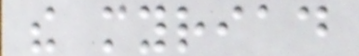the myriad
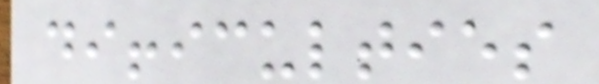difficulties
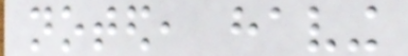noted, having
